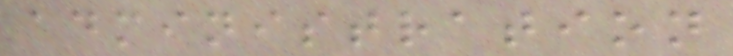administration
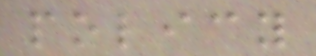policy
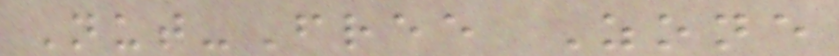Nut-Free Zone
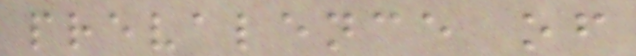prevalence of
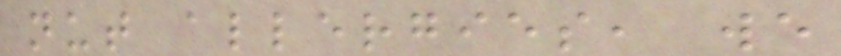nut allergies, we
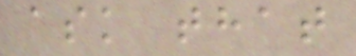ask that
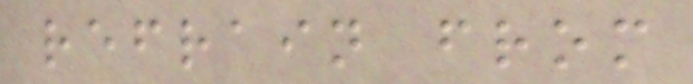refrain from
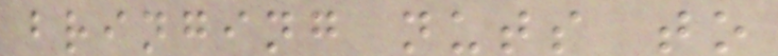bringing nuts to
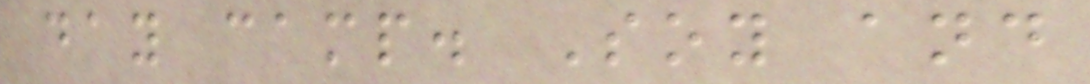day camp. Soy and
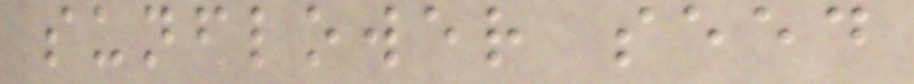sunflower seed
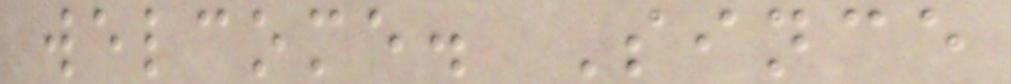welcome. Since
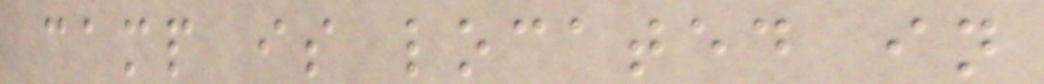camp is located in
